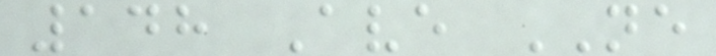148 Ave NE
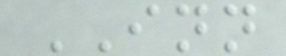INN
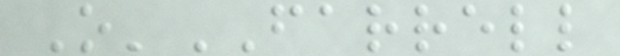O'FARRELL
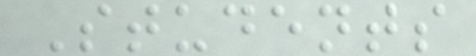Students
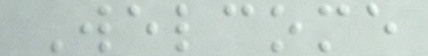Welcome
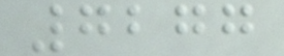7277
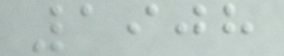1908
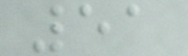51
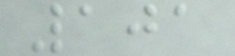101
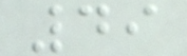49
